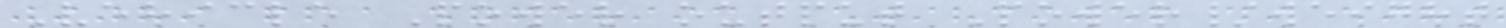Vehicle Power output Power/weight
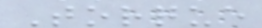Torque
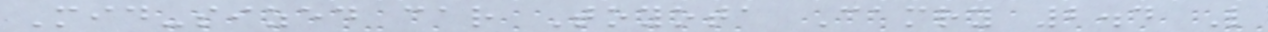Mid-sized car Toyota Camry 2.4 L
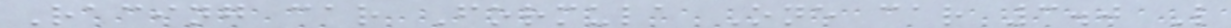Racing car Formula One car 3.0 L
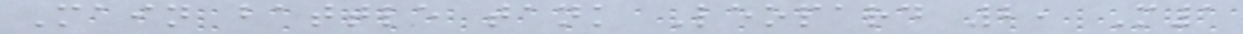Main battle tank Leopard 2, M1
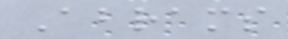Abrams
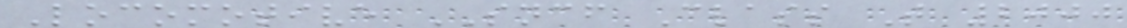Locomotive SNCF Class T 2000
